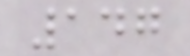147
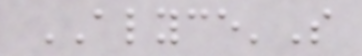ALYCE'S
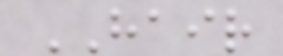HAIR
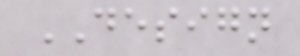DESIGN
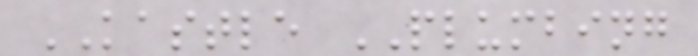KASTLE PLUMBING
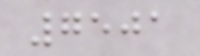7501
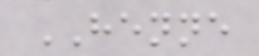HENNE
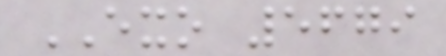EXO 5679
